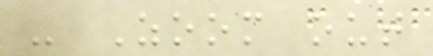- Zoom out
